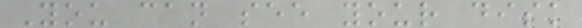You can see your disk
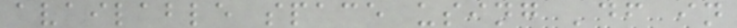available space using 'df in
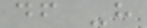df -h
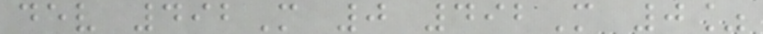dev 492M 0 492M 0%
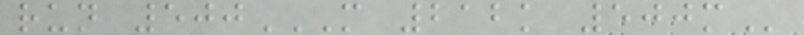run 500M 212K 500M
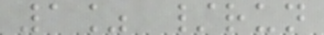1% /run
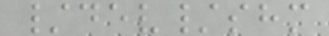/dev/shm
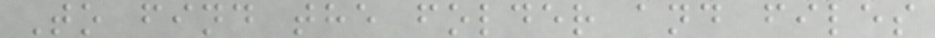To find the folder and files
